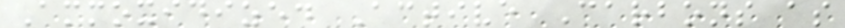Ammoxidized Active Carbons as
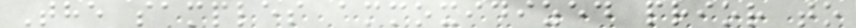The samples ammoxidized prior to
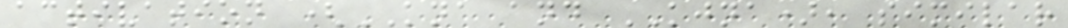activation (KNA and KJNA), similar
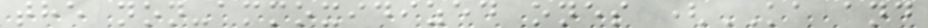the non-ammoxidized ones (KA and
